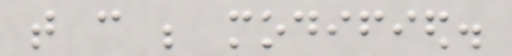that can be modified.
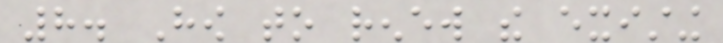8. How to renew the existing
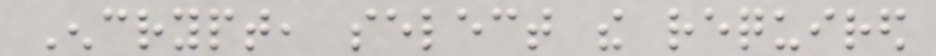Encrypt, select the required
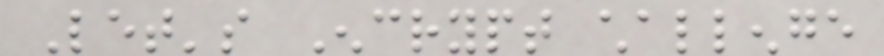Let's Encrypt challenge
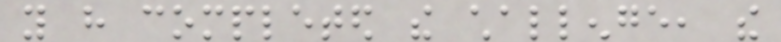you have completed the challenge, the
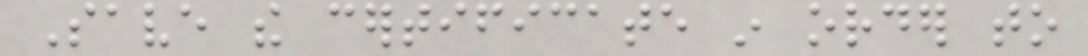Save the certificate in order to
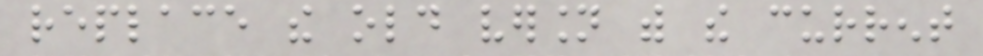replace the old version with the current
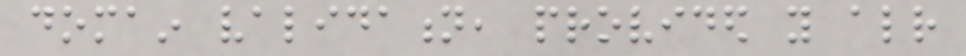domain validation, provided you already
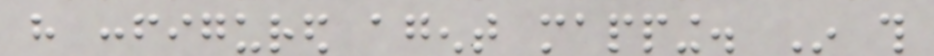have configured agent mapping. In this
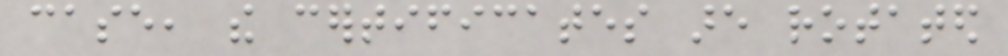case, the certificates are rotated
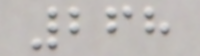268
